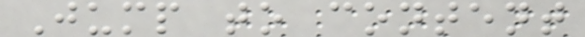Jump to content
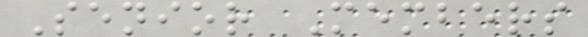Senior Members
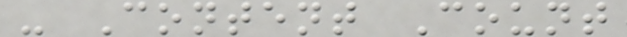- Content Count
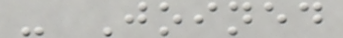- Joined
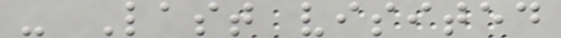- Last visited
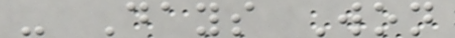- Days Won
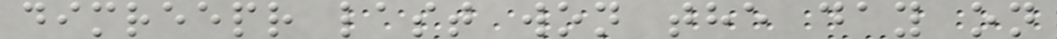dimreepr last won the day on
